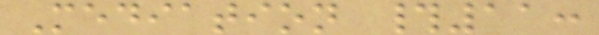Mediation #11:
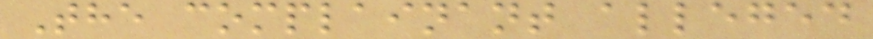The complainant alleged
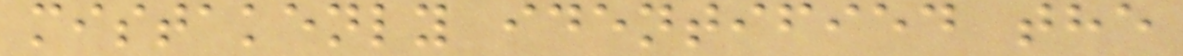mistakenly identified the
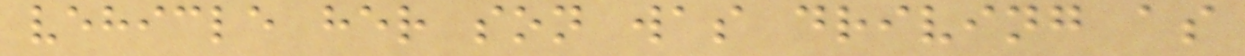vehicle her son was driving as
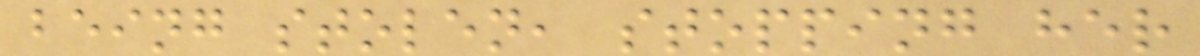being stolen, stopping her
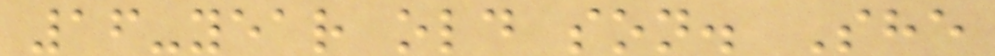16-year old son. She
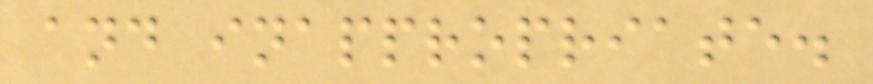and inappropriate.
